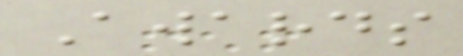Awards
